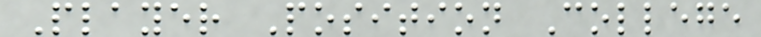Player Position College
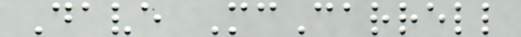Dave McCarrell
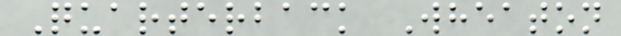Quarterback Wheaton
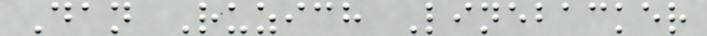Dan Ruzich Linebacker
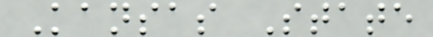Kansas State
